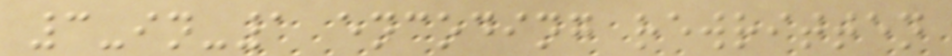3-in-1 encoding rewritten
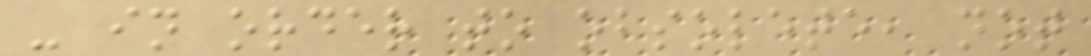- in order to obsolete, not
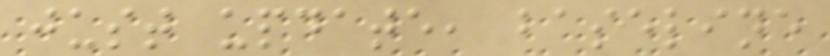just update, baseline
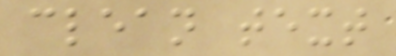clean text
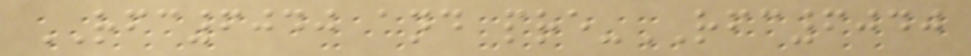RFC6040 and pre-RFC6040
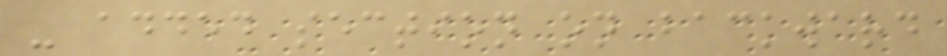- added section on backward
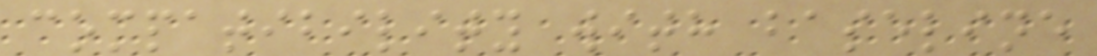compatibility with baseline
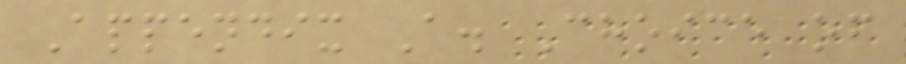Appendix A. Choice of
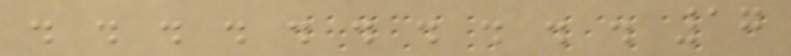. . . . . . . . . . 17
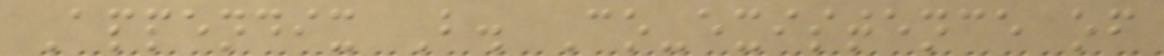Appendix B. Co-existence of
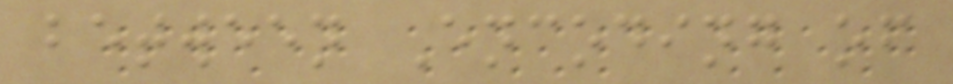between Encoding of
